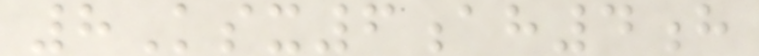8Ksx6ah4h
